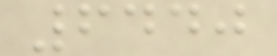6440
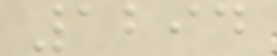1294
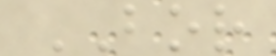BOR
